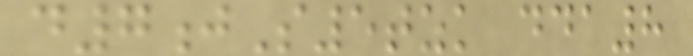d7jS5tzk dda8
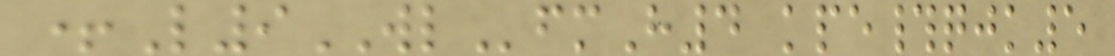+L9WLfmH4 kpe#qjk5
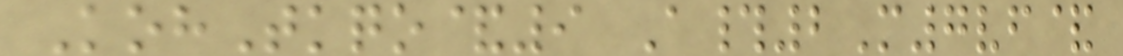KohTkqo&9 A#2M7vf&
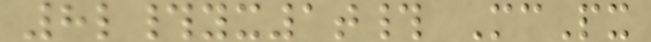8l#yx1t# McPx
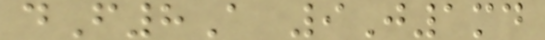dF8A 9J1md
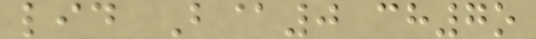lid B@0 ch7o
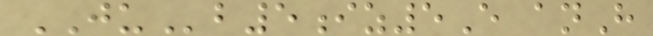JUb5iz5E anH
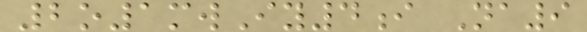2o1mwIy4i Na9
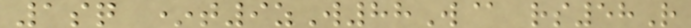1sq *t9zW88W@ rs58R
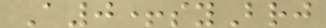A0+syBrj
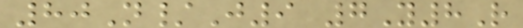80N/J9 7Y8R
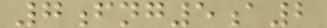7fng5a2
